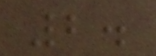2.
